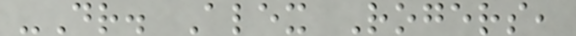-Dr. Alex Rogers,
